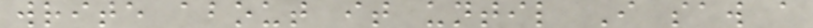write about it until I saw a
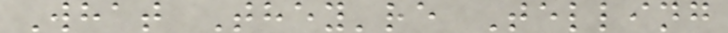What They're Telling
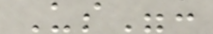Us":
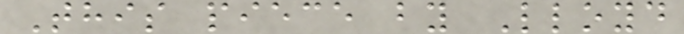This piece by Lloyd
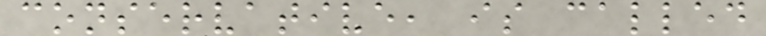conservative, is called
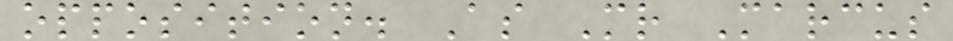opposition. As Mr Marcus
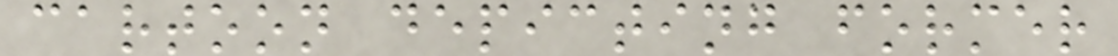cartoon depicting former
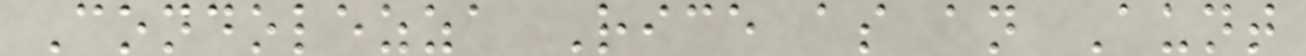Condolezza Rice as an Aunt
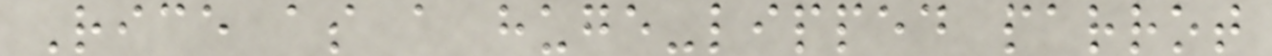Rice as a huge-lipped parrot
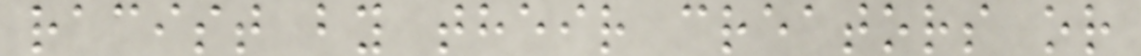racist by their creators or
